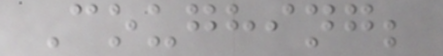Coughing;
